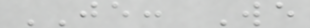JE: We
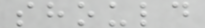should
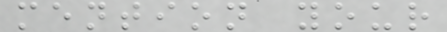mention your
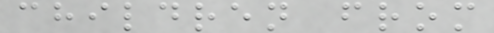children from
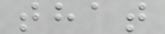that
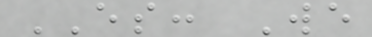ES: We
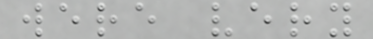were very
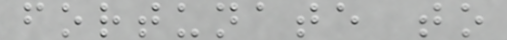fortunate to
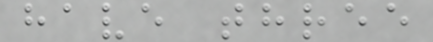have three
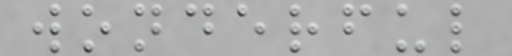wonderful
